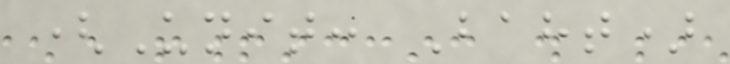(Unit: Baht)
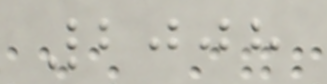2008
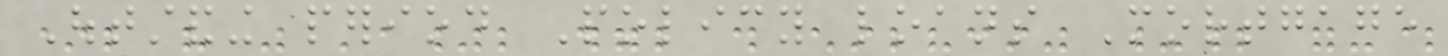Outstanding period Policy loans Mortgage
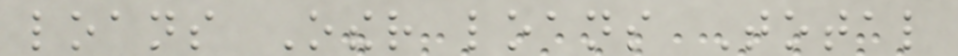loans Other loans Total
